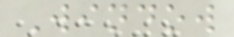Window
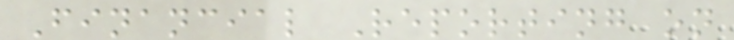Financial Reporting on
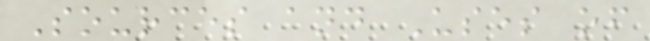Sources and Uses of
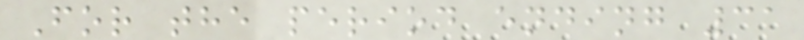For the period ending 31
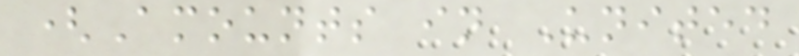(Amounts in United
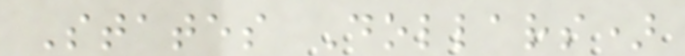States Dollars)
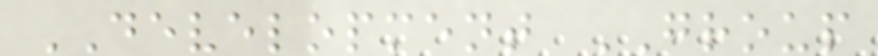DEVELOPMENT GROUP
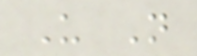U N
